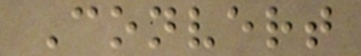Convert
